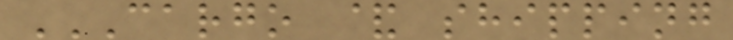CARGO & SHIPPING
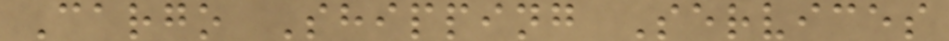Cargo Shipping Services
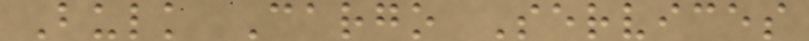Bulk Cargo Services
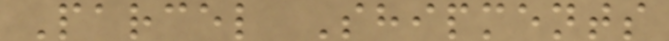Parcel Shipments
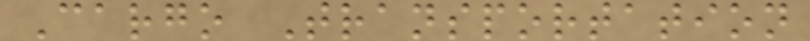Cargo Transportation
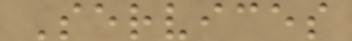Services
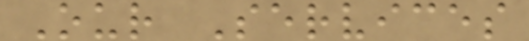Our Services
